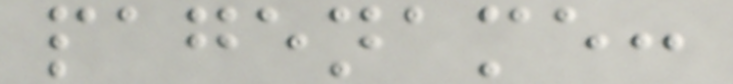pagename:
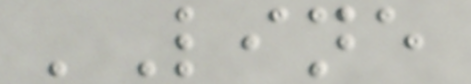'Line
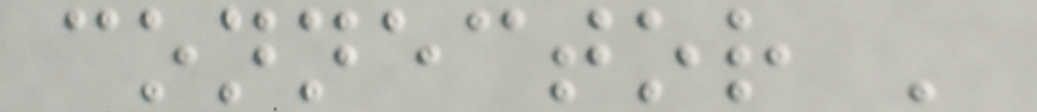connector '
